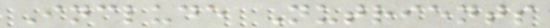Include Nutrients
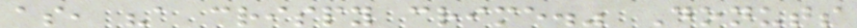as, "a crispy crime." Donuts
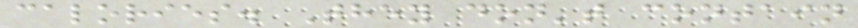calories. They don't contain
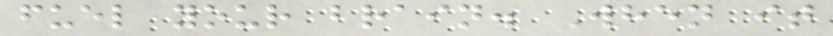fuel your brain. When it
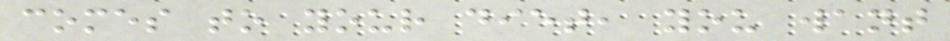comes to your diet, you want
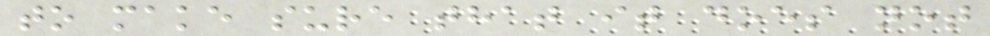to make sure that it does not
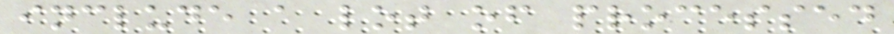include a lot of processed
